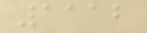1112
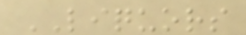LIQUORS
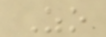Zo
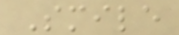Smile
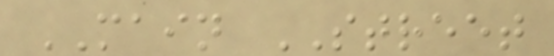MAIN STREET
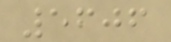5606
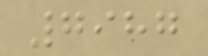7987
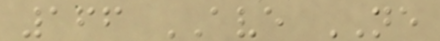166 AVE NE
